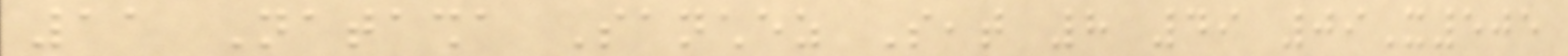11 Natasha Sanchez Seat 8 49 09X505
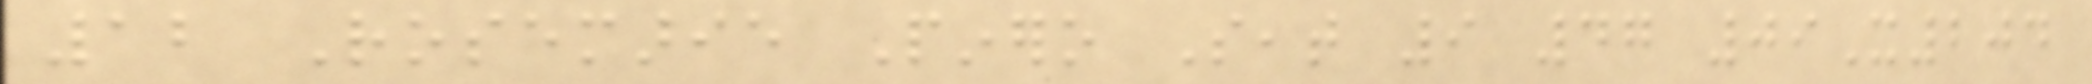12 Rosemarie Pinero Seat 9 47 09X204
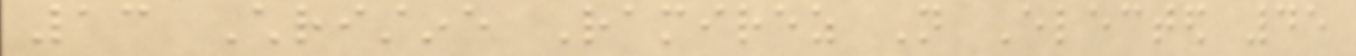13 Christine Ramirez Not Elected 45
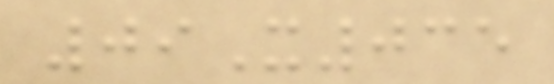09X035
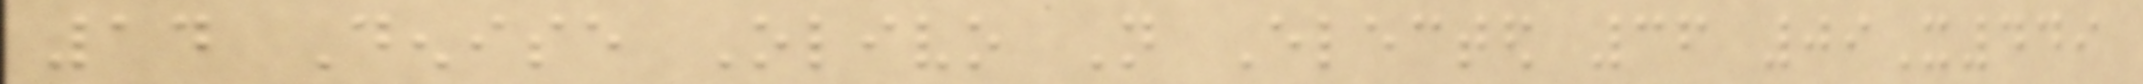14 Denise Olivo Not Elected 36 09X449
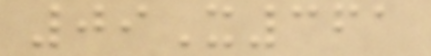09X361
